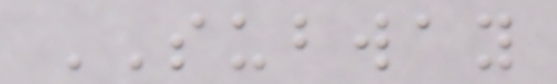SUBWAY
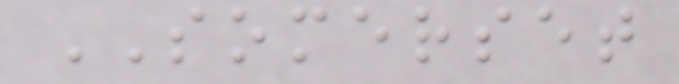SOMERSET
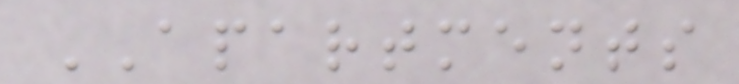APARTMENTS
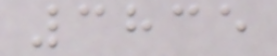3835
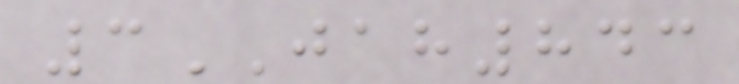3JAH843
